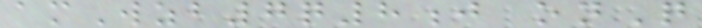amWzb7q8j onQ
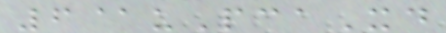6@uPcaXd
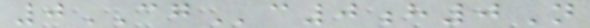0CGc0h0N
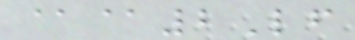@@2Lf
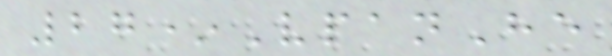27*VpanHe
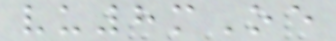vu8mOe
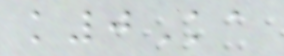k0Ka
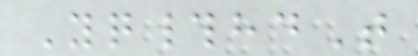Yq#hdT
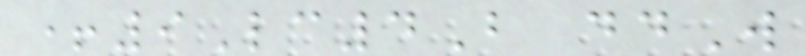+9Lc4B ddW
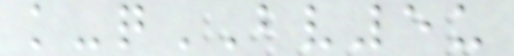k-qBV5u
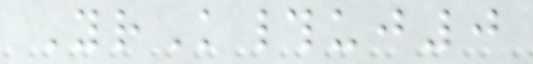YrK#uj0
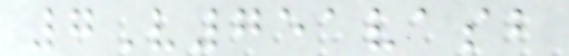7V751vasb
